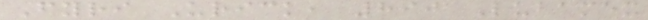Fyri Urick, 890 Lubamex
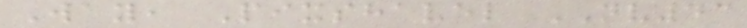Way, Pixshavel NV43
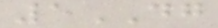5DG
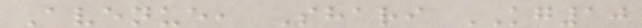Avenue, Shari KG10
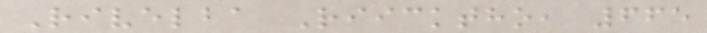Rivelba Riicktho, 665
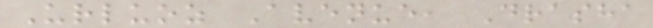Urluoz Avenue, Drasha
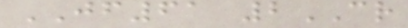JF61 2CR
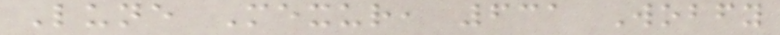Lune Mexur, 631 Wobfy
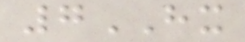7HX
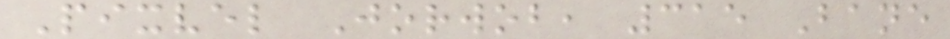Pixvel Jorwob, 315 Bane
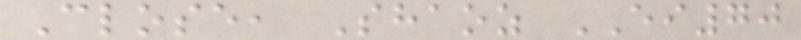Close, Shaoz EI70
